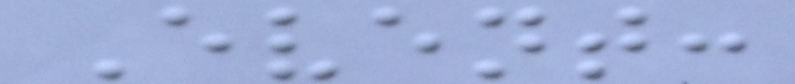Event:
